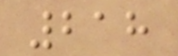218
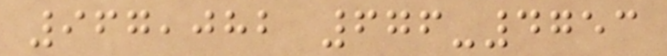967,082 676-4753
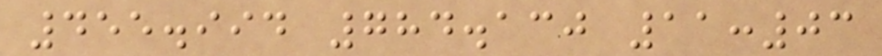455.994 784.130 11:03
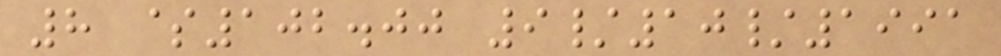8 $102.00 9/10/1991
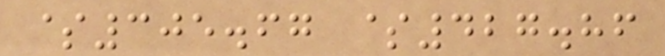$305.67 $427.86
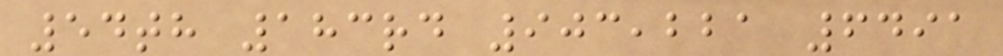54th 183rd 903,221 6491
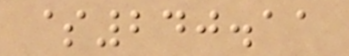$240.11
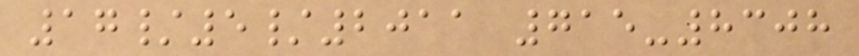17/5/2011 715-8308
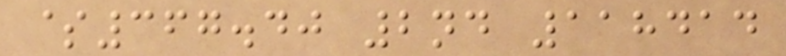$367.40 2nd 118414
